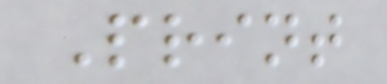Print
